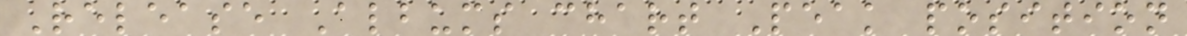Release Albums chart Peak position
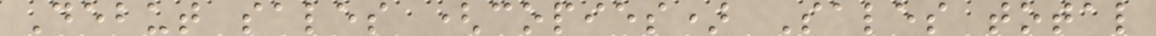Debut sales (copies) Sales total
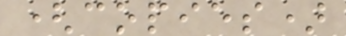(copies)
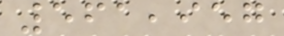561,957
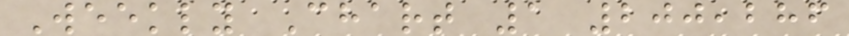Weekly Chart 1 200,286
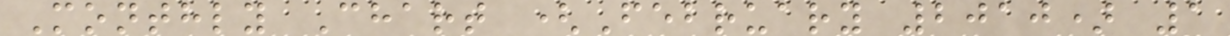Monthly Chart (February 2010) 1
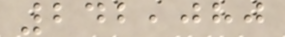242,080
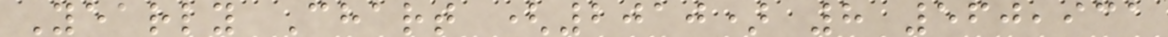Yearly Chart (2010) 8 560,931
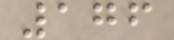176
